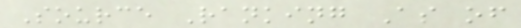Source Ranking As of
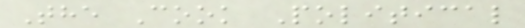The Cook Political
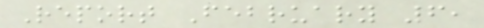Report February 6,
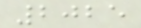2025
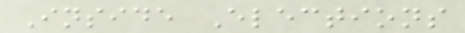Inside Elections
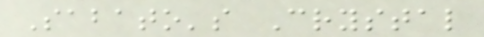Sabato's Crystal
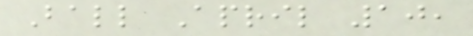Ball April 10,
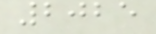2025
